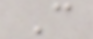C
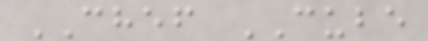CHEF CUBE
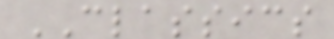CLASSICS
